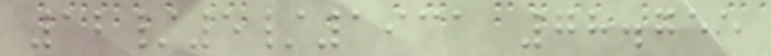12/5/1931 78.755
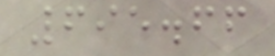695.66
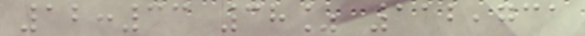12:33 38% 112,731
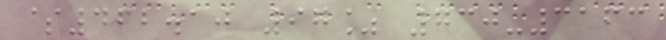$462.10 97% 730-3163
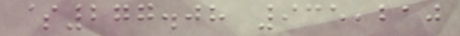$277.08 935,210
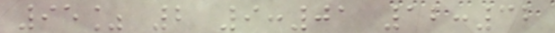95% 2 9:01 12:32
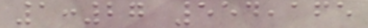1:27 554,165
